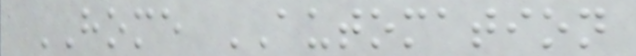HOME AUTOMATION
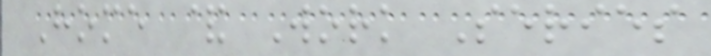Home & Work Series
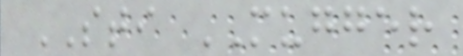STI MUGGER
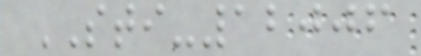STI-12006
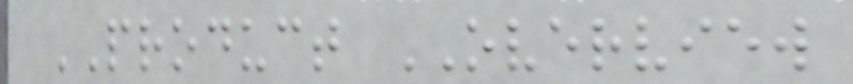PRODUCT OVERVIEW
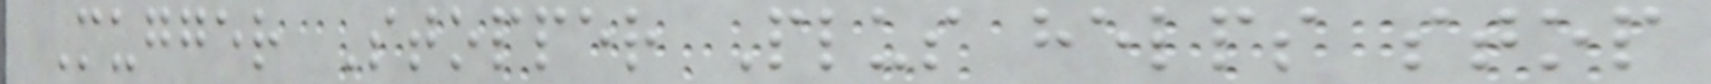Mugger Stopper Plus helps stop
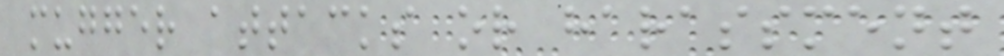mugger attacks or harassment
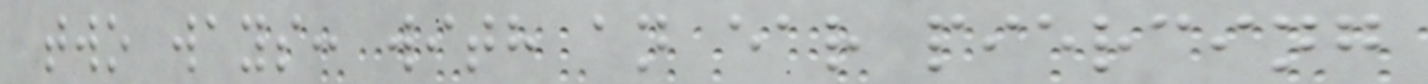two ways: with an ear piercing
